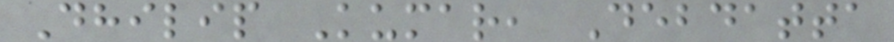Dhilip Kumar, Debdatta
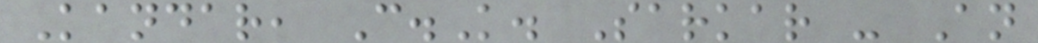Kandar, C.K. Sarkar - An
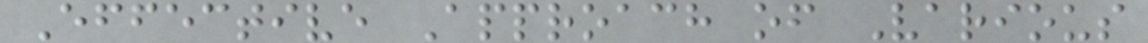Effective Approach of Various
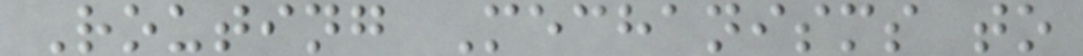Routing Mechanisms to
